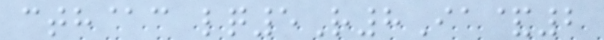cth@c lq5R8Ia&2
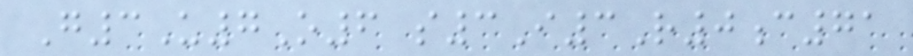G3U7O6 s3I3R0c71
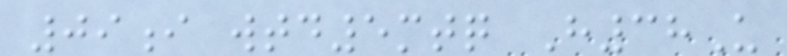09i wtd5mtq H38U
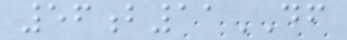56b11DF
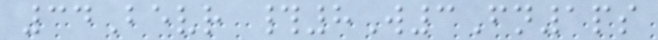34Bevr #8W3Fn1ps
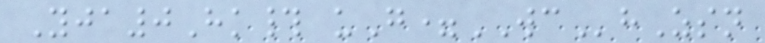Yja0Hk# uG=WChZsn
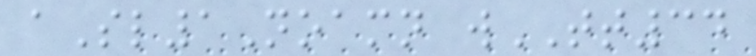aSl1Noamn wTT34
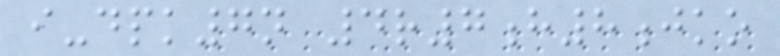i-dpk7n 4r7h8jko
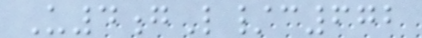U4gL/c672
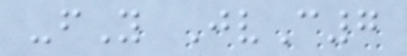-fY JvC7
